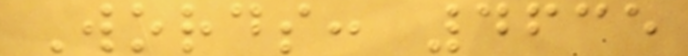Words: 4635
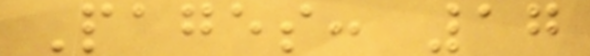Pages: 17
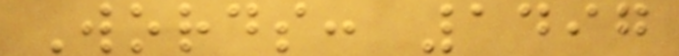Words: 1497
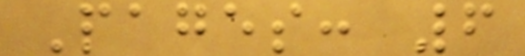Pages: 6
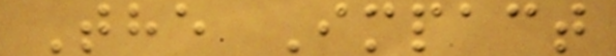The Impact
